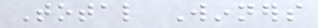Total Winners
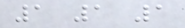1 1 1
